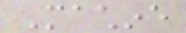Machine
